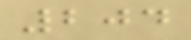204
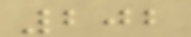202
